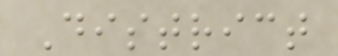District
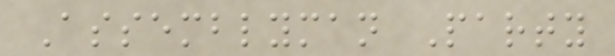Assemblyman Party
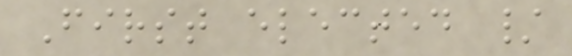First elected /
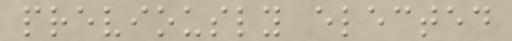previously elected
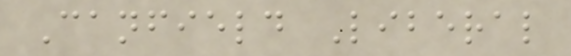Canfield Liberal
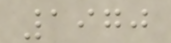1970
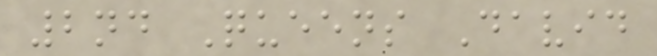2nd Queens David
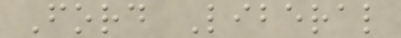Ford Liberal
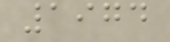1974
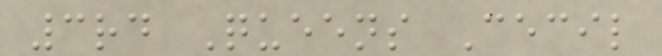3rd Queens Cecil
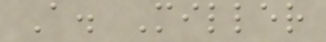A. Miller
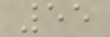55
